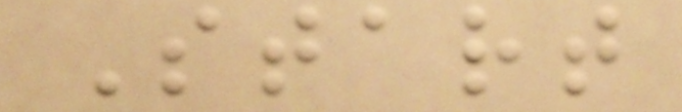Start
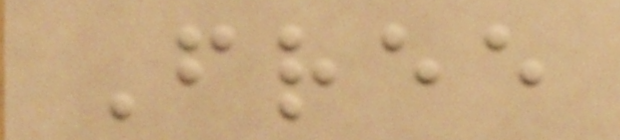Free
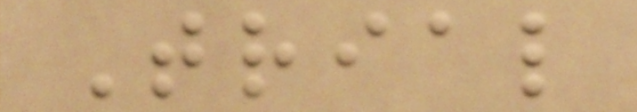Trial
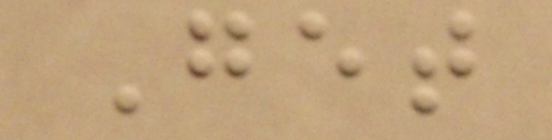Get
